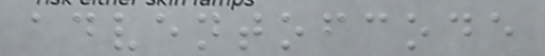adventofcode
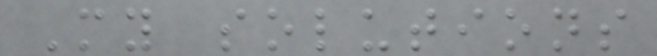My solutions
